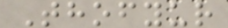Thofyur
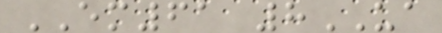EM61 8UA
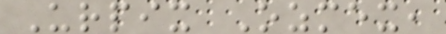Urpix Ozmex,
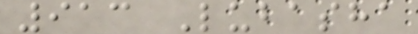913 Lubasha
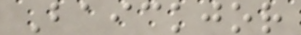Baickjor
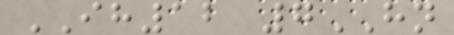IH12 7HN
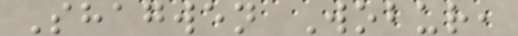Shagwen Wobur,
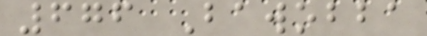676 Bawobba
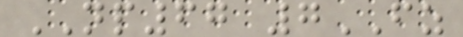NP67 7FZ
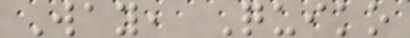Way, Quiko
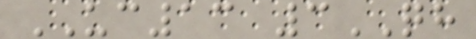UC13 3QH
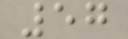57
